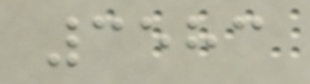3583
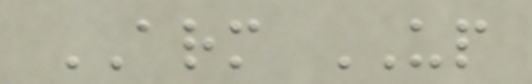ARM UP
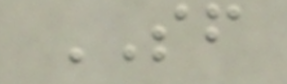SF
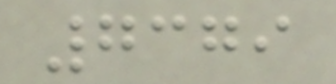7379
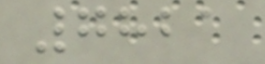7821
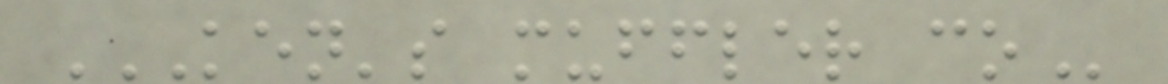KEN'S MUFFLER CO
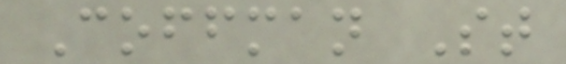Coffman St
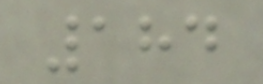184
